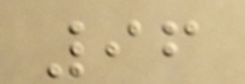96
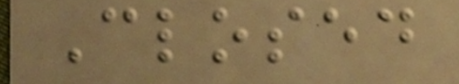Closed
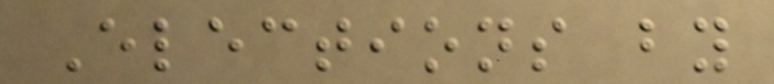Elections by
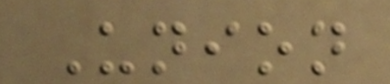Union
